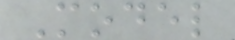Model
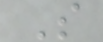S
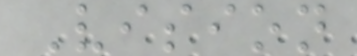Vision
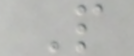P
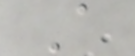A
